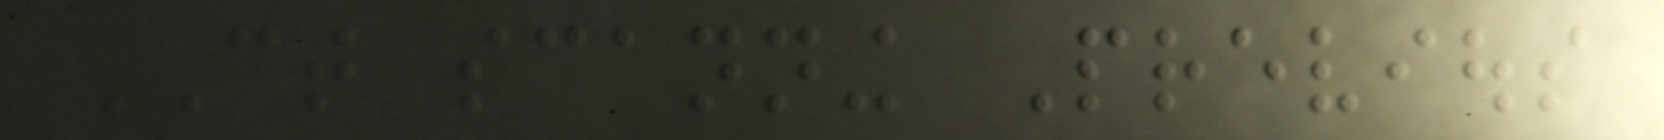CT scanning Previous
